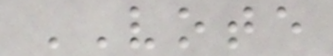VOTE
